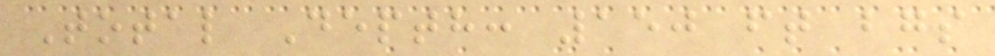Total Depth: 150 ft bgs
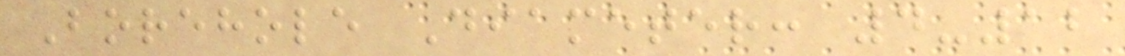Borehole Diameter: 4-12
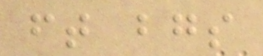ft bgs
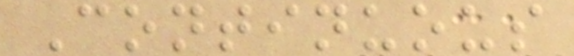Continuous
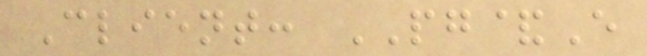Client: PG&E
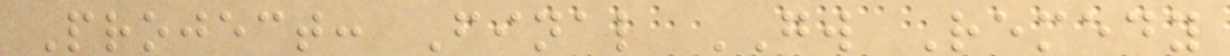Project: Final GW Remedy
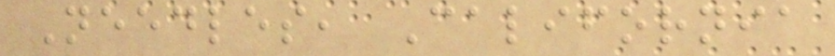Needles, California
